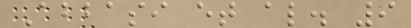Abbasi et al. 9
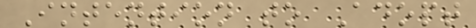Intention to Adopt
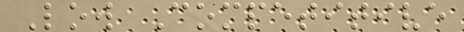Low Competitive
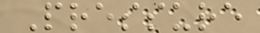Pressure
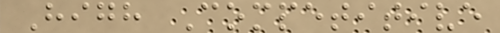High Competitive
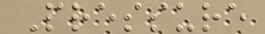Pressure
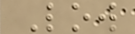Low
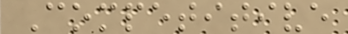Competitive
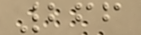266
